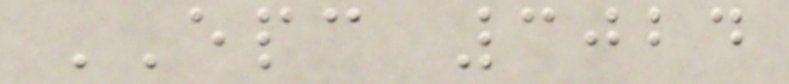EPC 3024
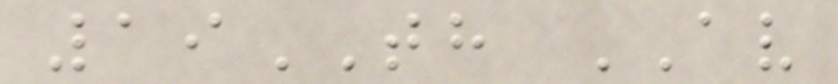19TH AV
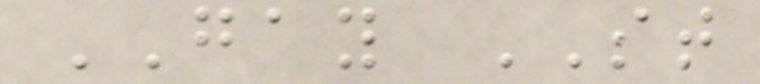GAY ST
